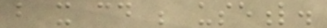but it could be useful.
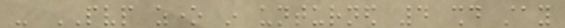- PVP zone in unturned 4 should stay
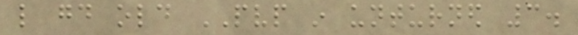like good old PVP in unturned 3.
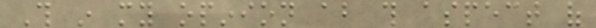This in my opinion about this aspect of
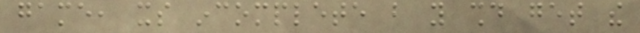game, its incomplete but you should get the
